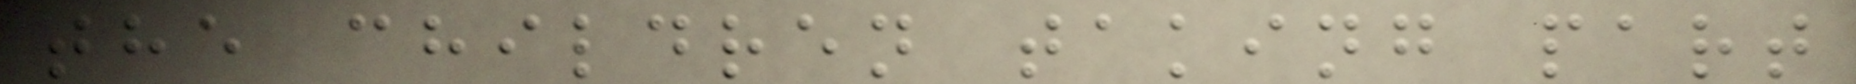the children taking part
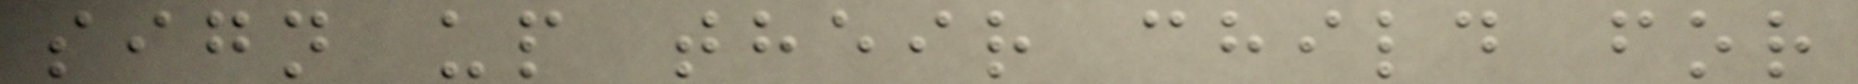sign up their child for
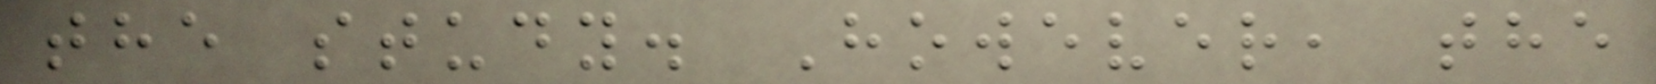the study. However, the
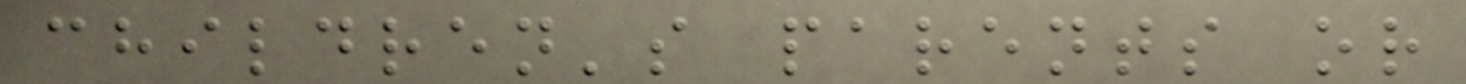children's parents or
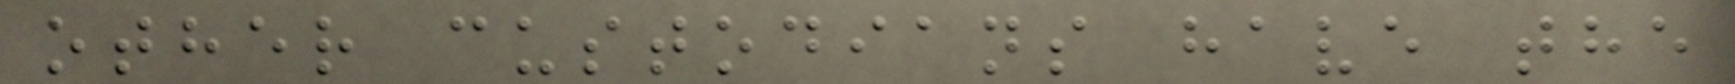other custodians have the
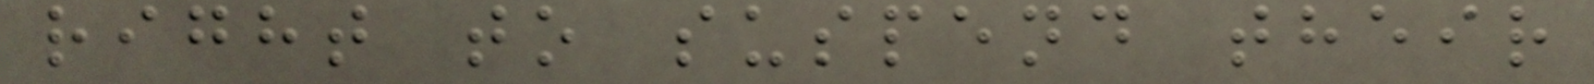right to suspend their
